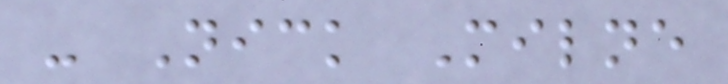- Nick Milne
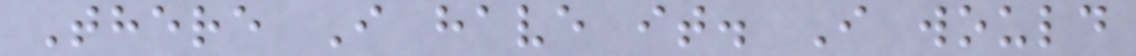There I have it. I would
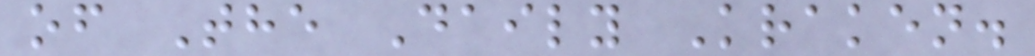of The Daily Kraken.
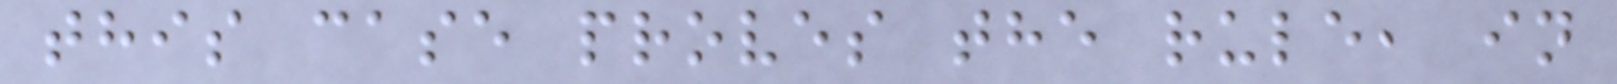this case proves the rule, in
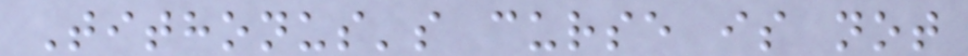Tithonus's curse is not
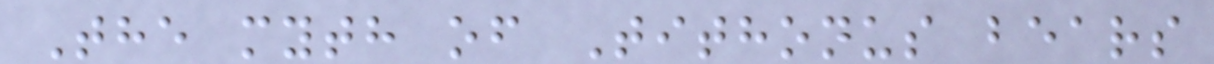The myth of Tithonus bears
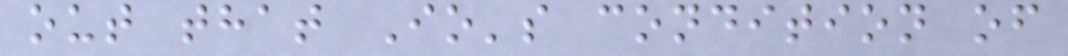out that Io's condition of
